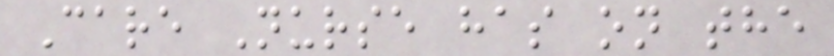Care Nurse has on the
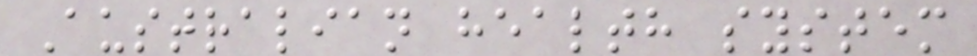Australian health system
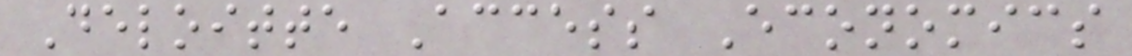Deloitte Access Economics
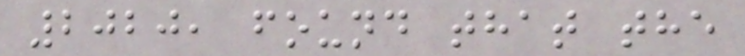2020, found that the
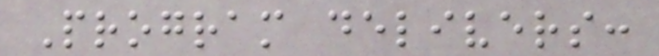Program delivers:
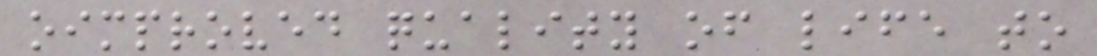oimproved quality of life to
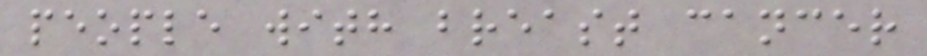people with breast cancer
